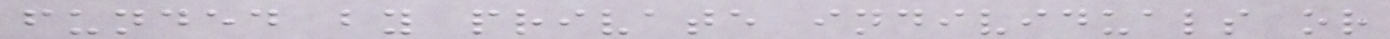funded by private individuals or
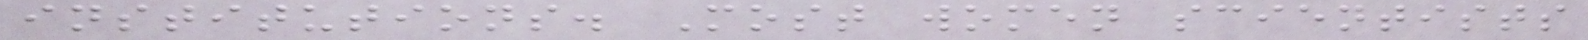institutions. Most women scientists
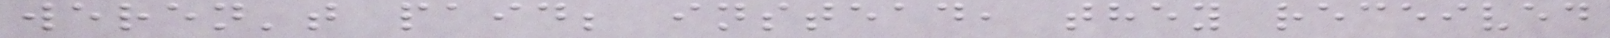weren't paid; instead, they received
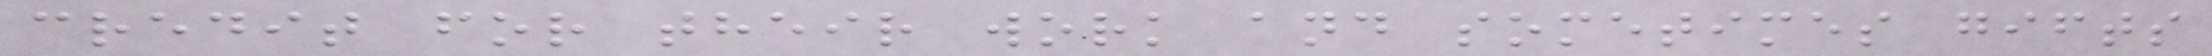credit for their work and sometimes gifts
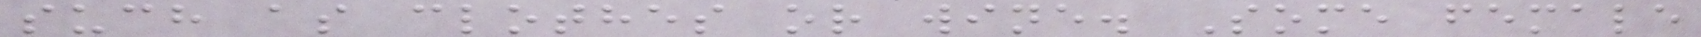such as clothes or wine. Some female
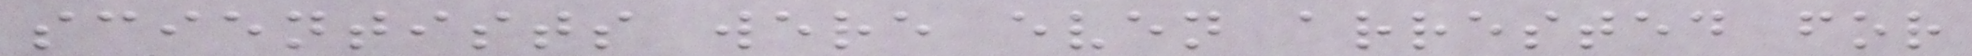scientists were even arrested for
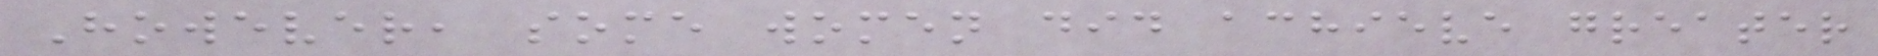However, some women did achieve greater
